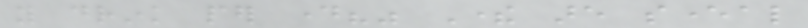you drink per day?" There are several
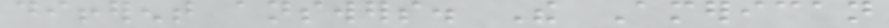different answers. The American
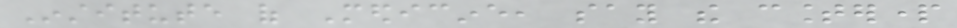Institute of Medicine, say the counterpart
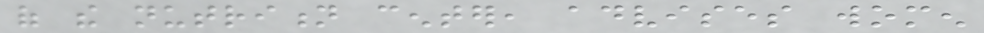of the nutrition center, advises women
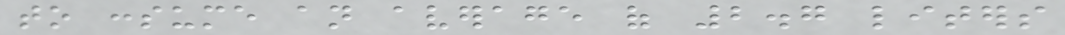to consume an average of 2.7 liters
